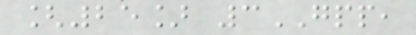[25] 3GPP,
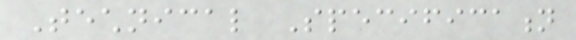Technical Specification
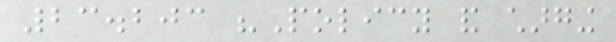23.203 "Policy and charging
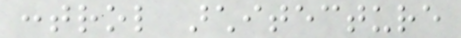control architecture
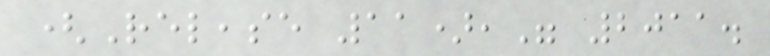(Release 11)," 2011.
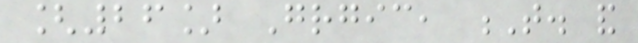[26] Grgic, T. and
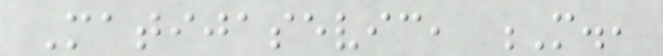Matijasevic, M.,
